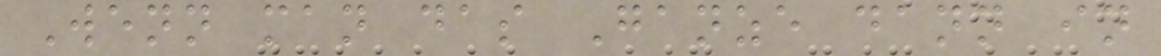Wenn man das Ganze dann in
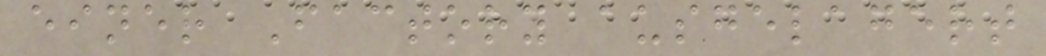einer Factory ausgelagert
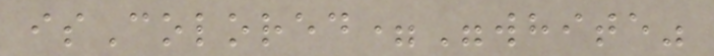isColored="white"
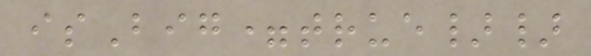isBig=true}}
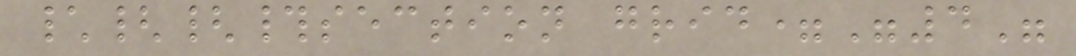\{{#section grid="4"
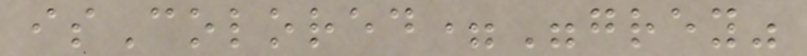isColored="grey"
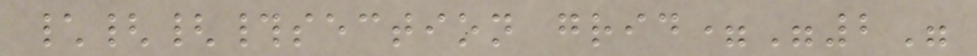\{{#section grid="2"
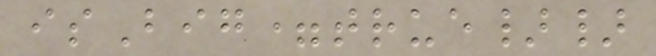isBig=true}}
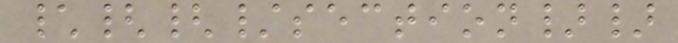\{{/section}}
